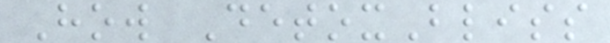How DetoxBliss
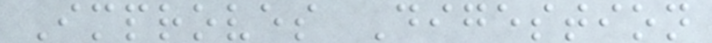Improves Digestion
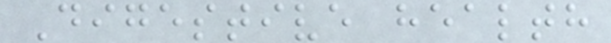Digestive health
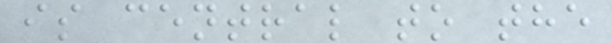is central to the
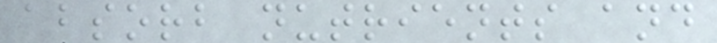absorb nutrients and
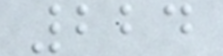224
